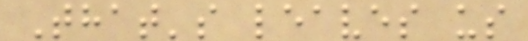That's leaves us
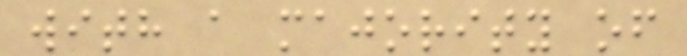with a majority of
